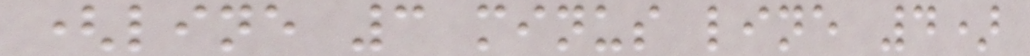(line 3 minus line 4)
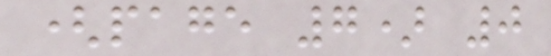(page 7) 0
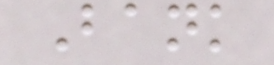Bank
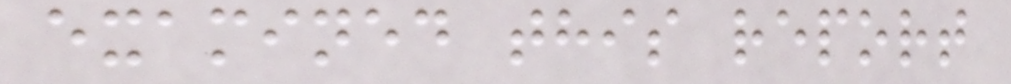examined this report
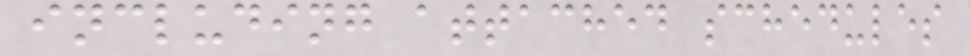including attached schedules
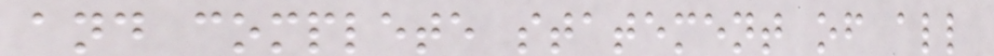and complete statement of all
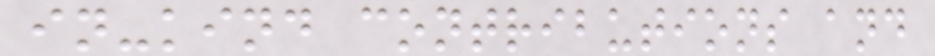in-kind contributions and
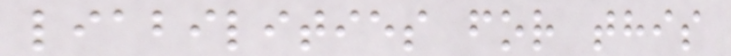liabilities for this
